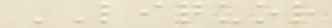LIQUOR
